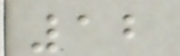12
